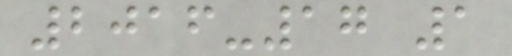2016-17 1
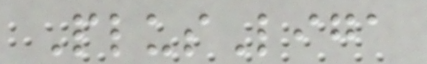PlusLiga
